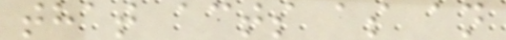that acts as an
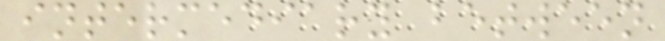intermediary between
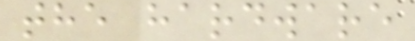the hardware
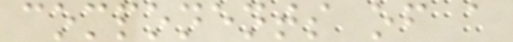components of a
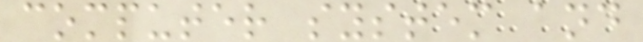computer system and
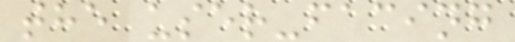the user-facing
